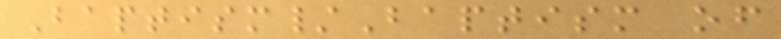Baptism/Baptism of
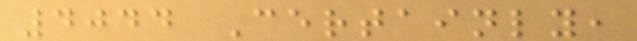4044 Certainly,
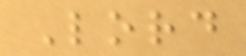Lord
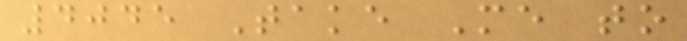4045 Take Me to
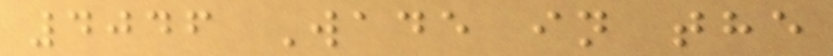4046 Wade in the
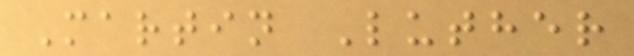Martin Luther
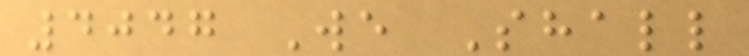4047 We Shall
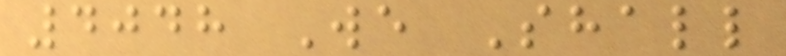4048 We Shall
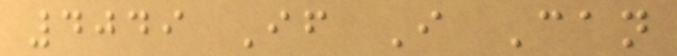4049 If I Can
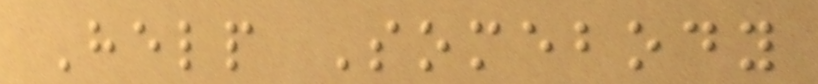Help Somebody
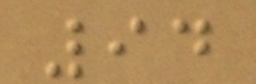94
